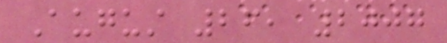August 26, 2007
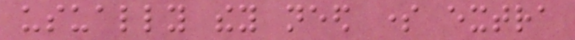usually they need some extra
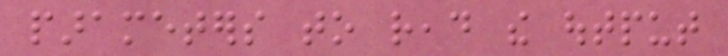parameters to read the output
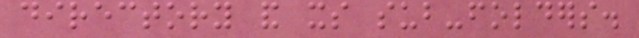directory and its sub-folders.
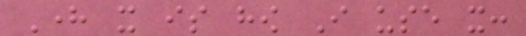Here it is how I use it:
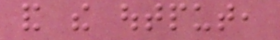and the output,
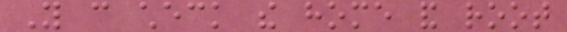You can check the home and root
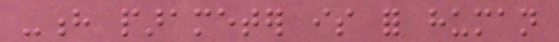-h parameter is for human
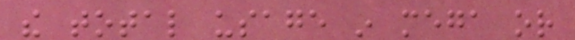the total usage in mega or
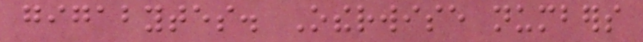gigabytes. Otherwise numbers
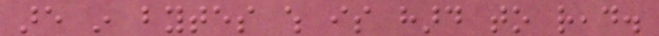are in bytes which is hard to read.
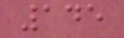145
